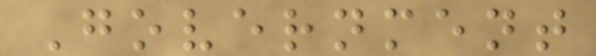Government
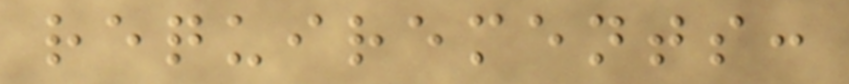requirements:
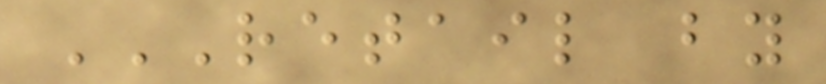RETAIL BY
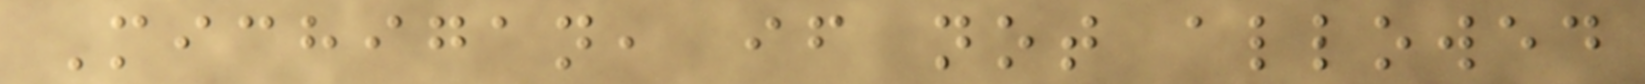Michigan, if not allowed
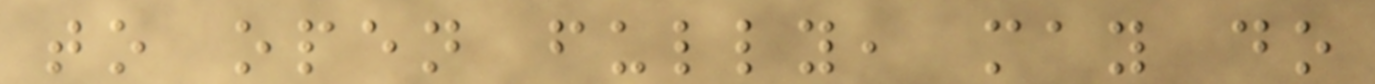to open fully, may do
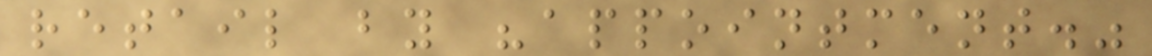retail by "appointment."
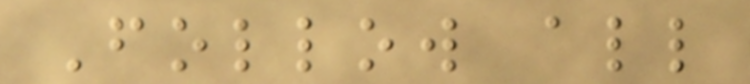Follow all
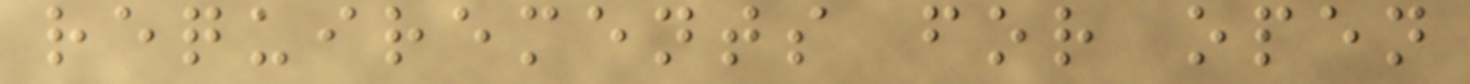requirements for open
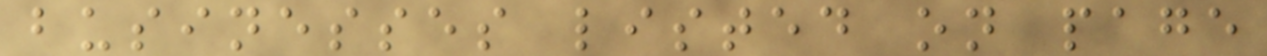businesses listed on page
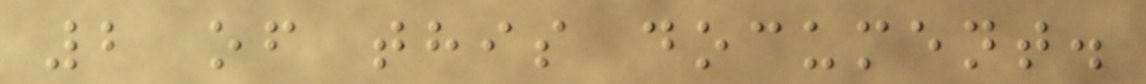2 of this document.
